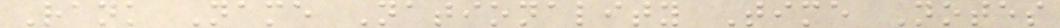Rank Name Nationality Time Notes
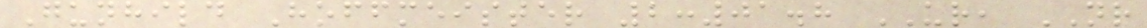Gunhild Hoffmeister 2:01.8 UR, NR
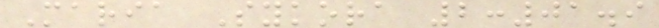Maria Sykora 2:01.9
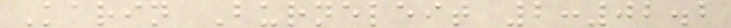Karin Burneleit 2:02.2
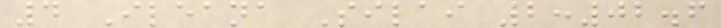4 Ileana Silai 2:02.6
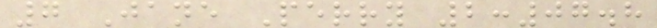7 Jane Perry 2:07.8
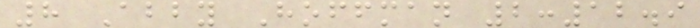8 Abby Hoffman 2:12.9
